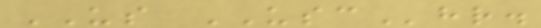US USChr.
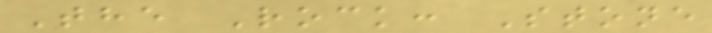The Rock: Stone
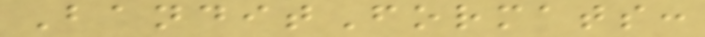BanditFormats:
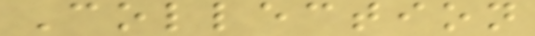Collection
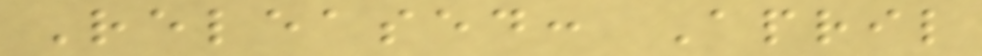Released: April
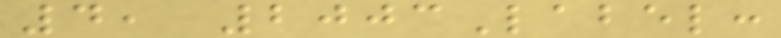4, 2003Label:
